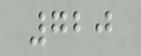720
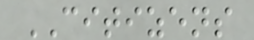CITIZENS
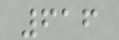616
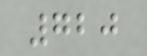720
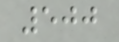500
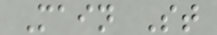Main St
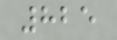825
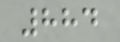884
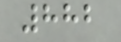882
